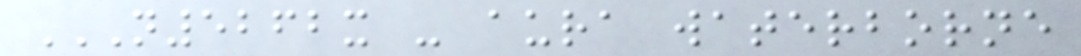N5262X - AURA WATERBORNE
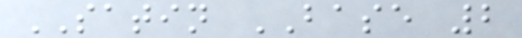SATIN BASE 2
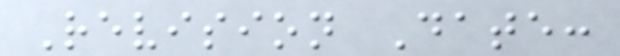Revision Date:
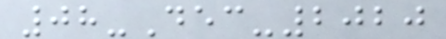08-Dec-2020
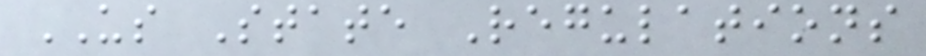US State Regulations
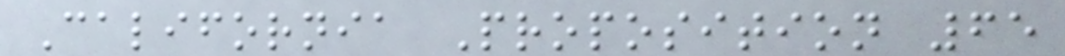California Proposition 65
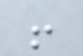!
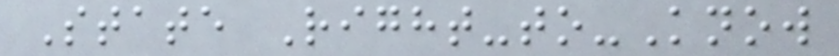State Right-to-Know
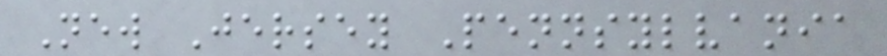New Jersey Pennsylvania
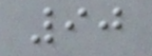90
